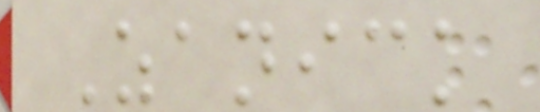Zanick
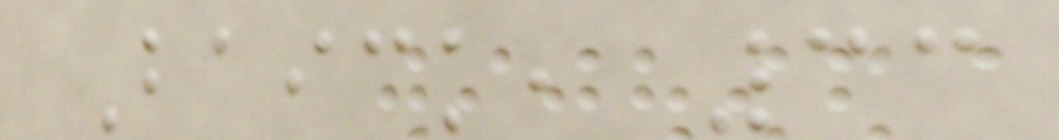Baick, 33
